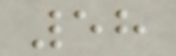58
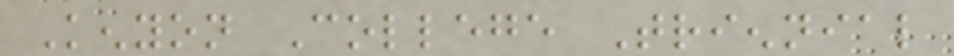Kenyon College Triennial
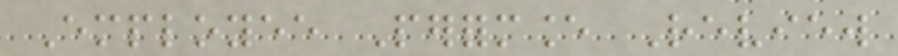Employee Performance Review
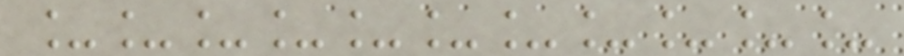___________
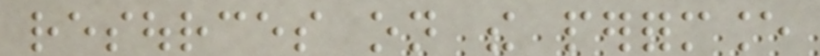resources on the performance
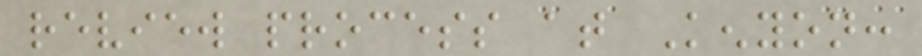review process at Kenyon:
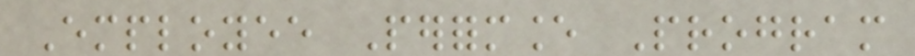Employee Performance Program
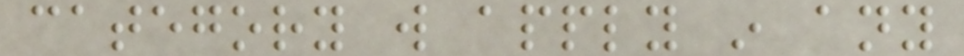category will apply in any
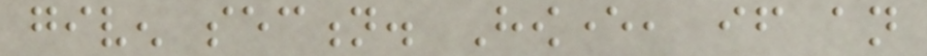given section. However, if an
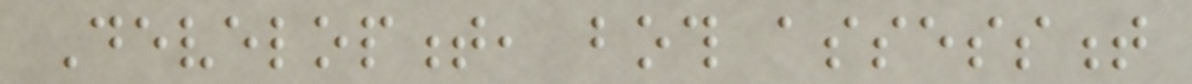Development, both assessment
